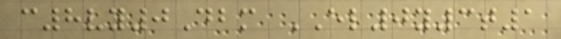c8vy0Dbm EL0y3t1
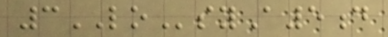3LOsyA5d
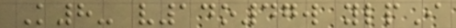K8- v14o47w ylpI
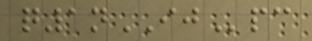q1nIJpc
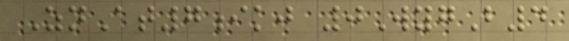ZnAt7ikj 0WygB4
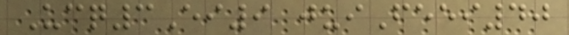Ucq3Ei9 juiFeei40
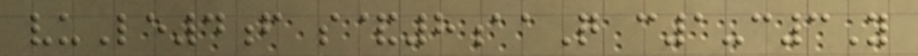vuLe4f s&8aaQ c1-c3Y
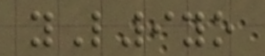yL9yo
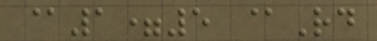@1=5 @Rd
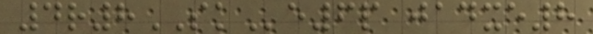4r8SKe6p jadxe8
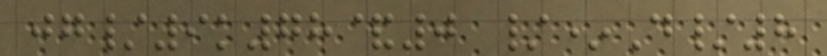jg/9k78&0 /*D/8
